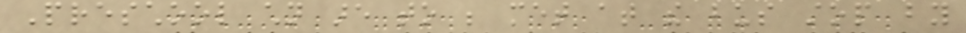Preschool children are to be met at the bus stop by
